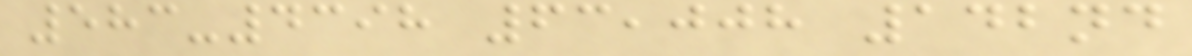583-4398 63,008 142nd
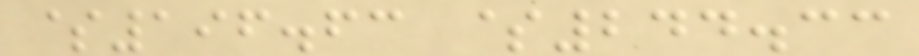$196.63 $244.33
